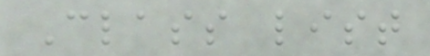Class list
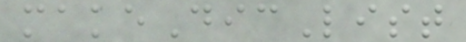makeDicList
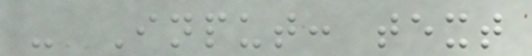- Input: text
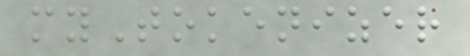myTokenizer
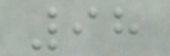98
